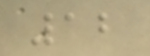12
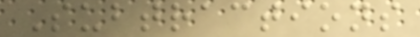Subtractions
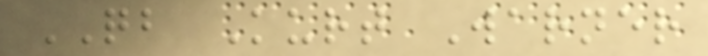QB Kurt Warner
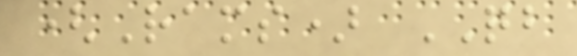(Rams) QB
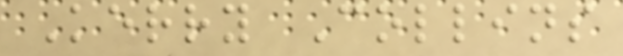Kerry Collins
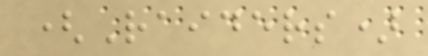(Raiders)
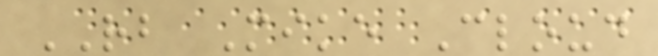RB Mike Cloud
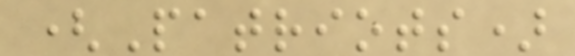(Patriots)
